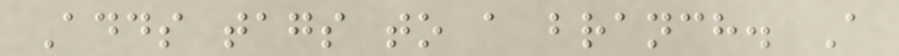Adds tags to a branch. A
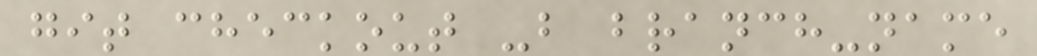git checkout -b branch-name
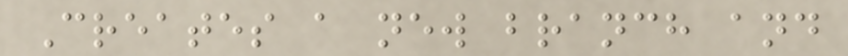Creates a new branch and
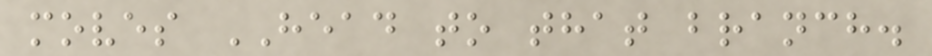moves HEAD to that branch.
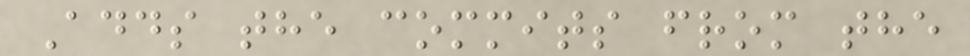Adds the commits from the
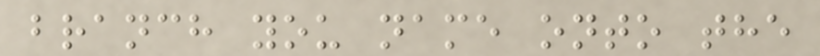branch you name onto the
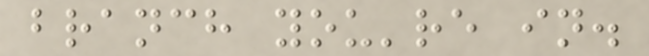branch you're in.
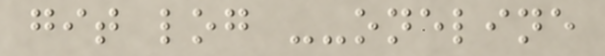git log --oneline
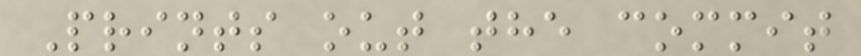Prints out the commit
